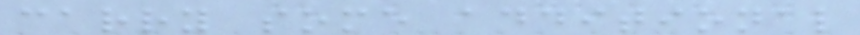carry some additional
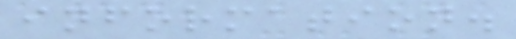information.
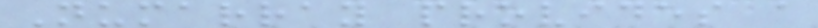Numarray provides a
